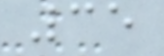35
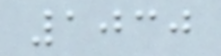1030
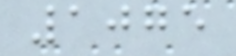1075
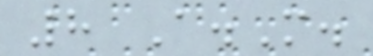8 A.M.
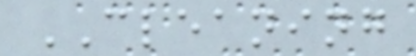CLEANING
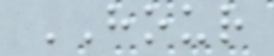HOUR
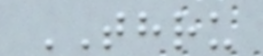THRU
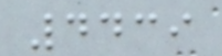4439
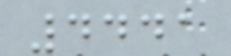4441
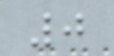0
